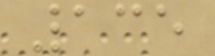135
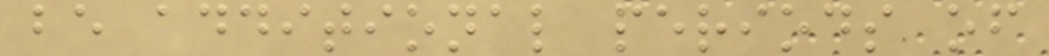be additional periods of
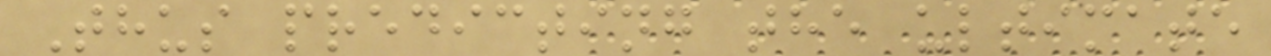Thus predicting the ultimate
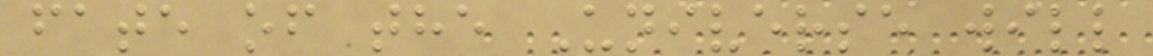fate of the Universe will
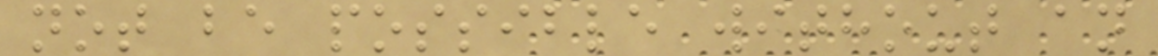not be possible without an
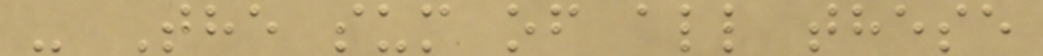- The sum of all these
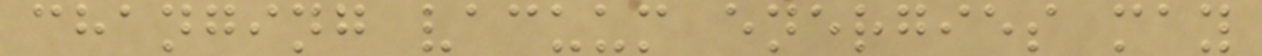changing vacuum energies may
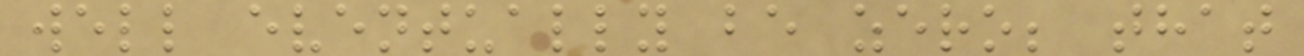well eventually be zero; that
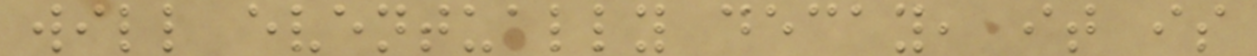will eventually decay, it is
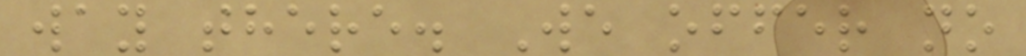way there. We offer no
